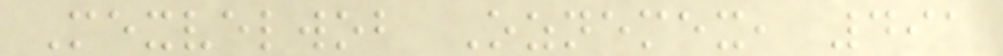Mexvelwob Oznemex, 491
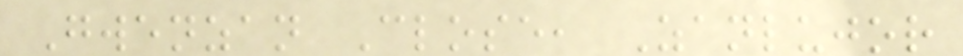Gwenzan Close, Zanlujor
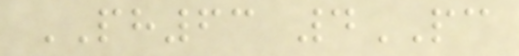PH63 4PC
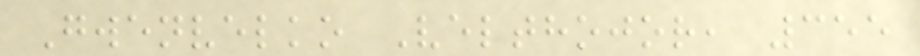Gwenvelko Velthojor, 355
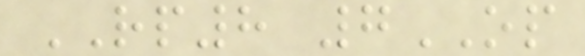RP8 7OP
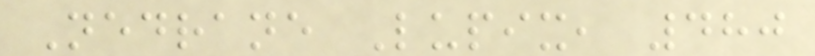Nedrane Lupix, 480
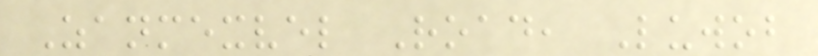Zanmexvel Road, Luwob
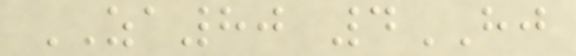ZA80 4HJ
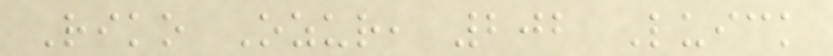Riko Ozur, 202 Luick
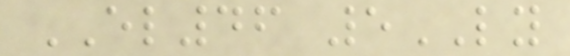EL46 5LY
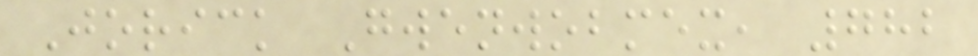Jorick Gwenwobmex, 782
